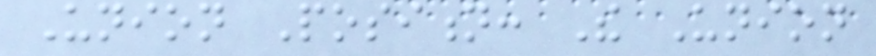Union Position: The Union
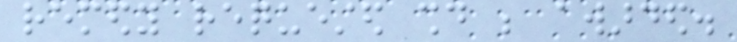remedy requested should be awarded.
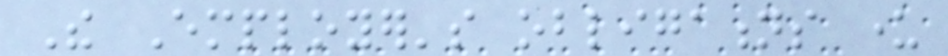The Employer's obligations under
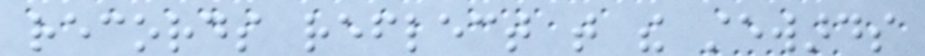records reflect that the stewards
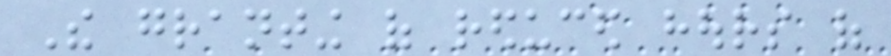The granting of reduced hours of
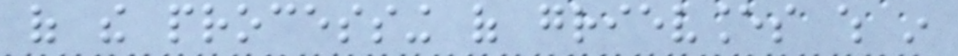of the processing of grievances which in
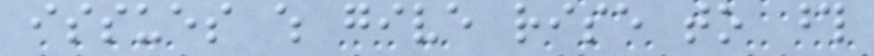issues which give rise to those
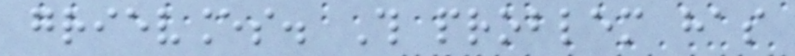grievances. This problem has
